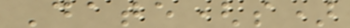Date(s)
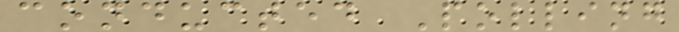conducted Polling
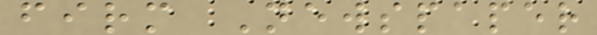firm Newspaper
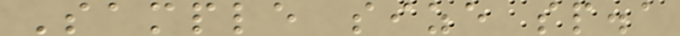Sample size sp.a
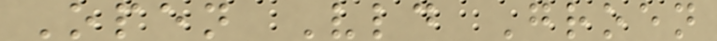Open Vld Groen
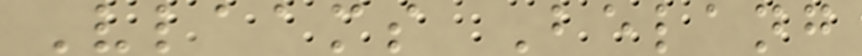Vlaams Belang
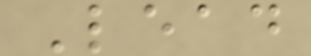Lead
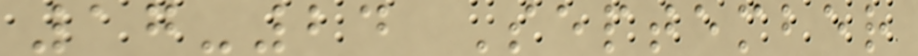17-24 September
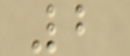2
